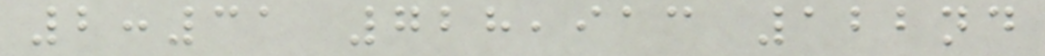2:31 728,913 122nd
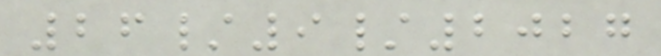26/9/2027
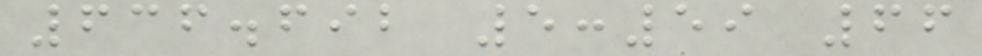636.692 5:59 66
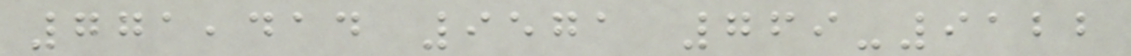771,414 9571 769-9122
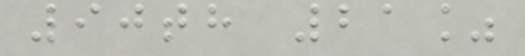90th 21%
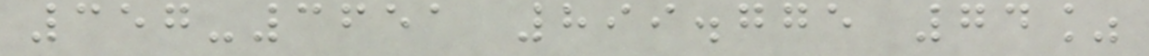357-3651 899.775 74%
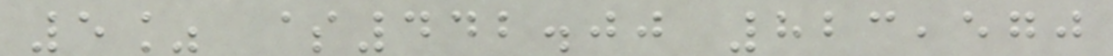5% $442.00 823,570
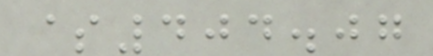$404.07
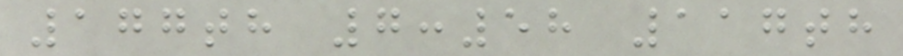177th 7:58 117th
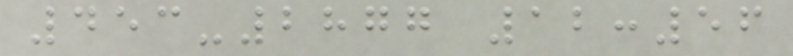453-2877 12:56
